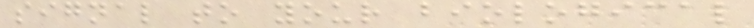signal to your biological
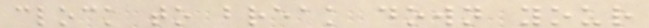clock to break down your
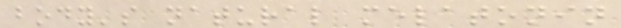body's natural melatonin
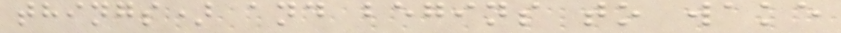things) and begins to wake
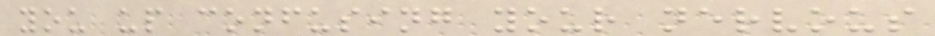you up confusing your nervous
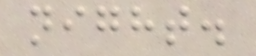night.
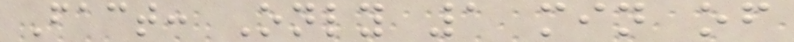Fact: Only 1 min of
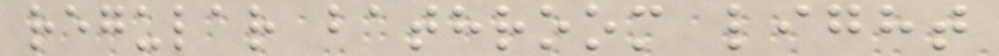regular bathroom light
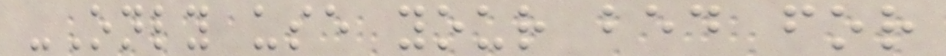-Only use your bed for
